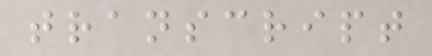transcript
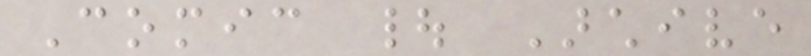Comic | Archive
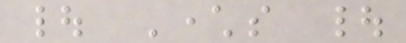| Characters |
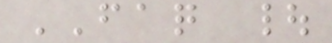FAQ |
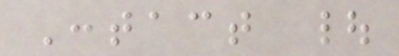Contact |
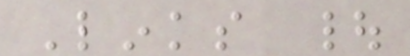Links |
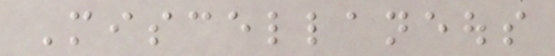Miscellaneous
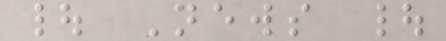| News |
